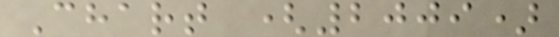Chart (2009)
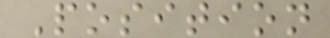Position
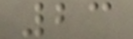23
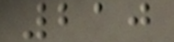210
